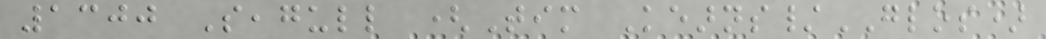1300 Seagull (Tim Kearns/GLOS)
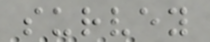survey
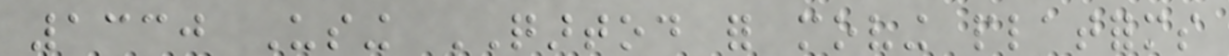1330 Using QARTOD for moving platforms
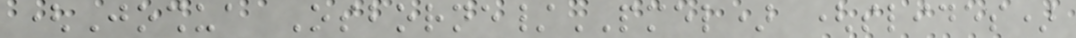(Joshua Osborne/PMEL) (slides)
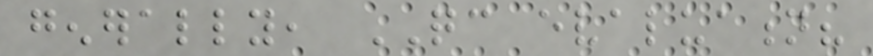generally, QC evaluation?
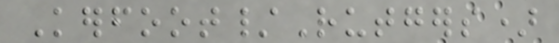Kerfoot/Rutgers)
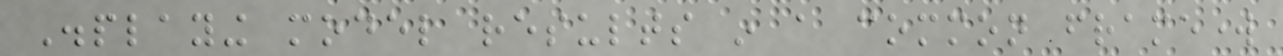Displaying model results in a common framework
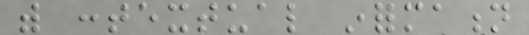with contextual information
